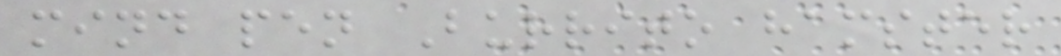mind pen Burrito hamster
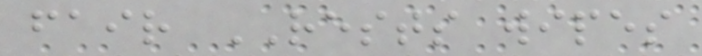fair RESTS wipes
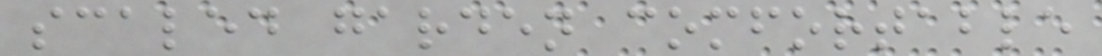scaled garden comfortable
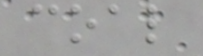coal
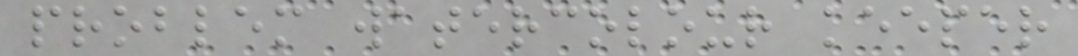problem watercolour keeper
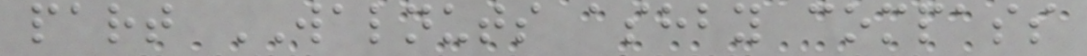part WALNUTS ashby compass
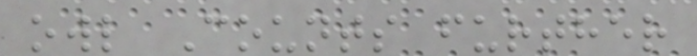owl Counts further
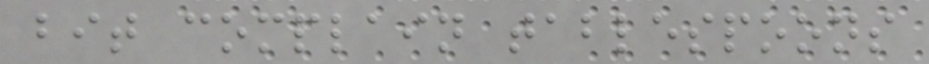bit complain tablespoons
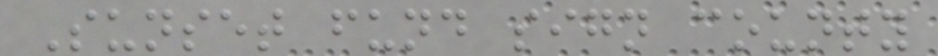Sunset fund sign county
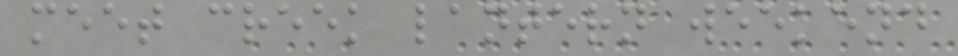meet creek lantern weekend
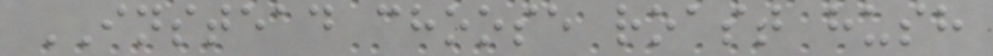INSTEAD choose roast hush
